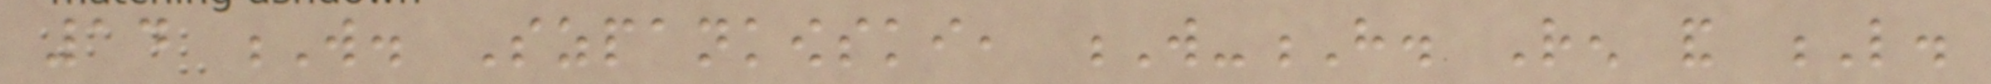14 W. Szpankowski, W-H. Ren and L.
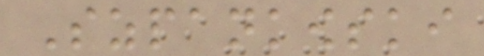Szpankowski
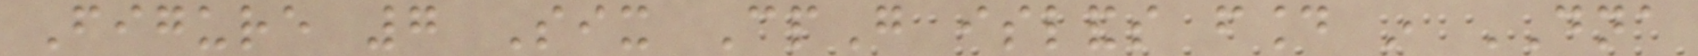Figure 7 Six CpG islands found in DNA
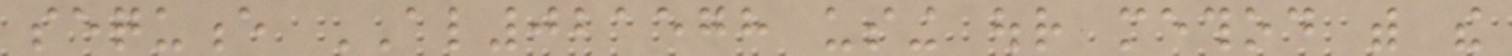sequence AL021578 using our method with the
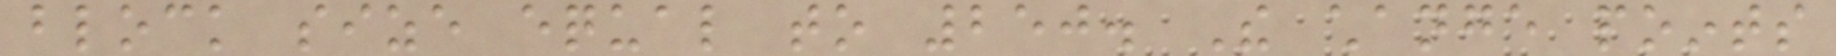block size equal to 250. The change points
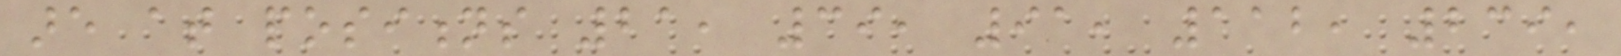are at positions 21, 39, 91, 112, 239,
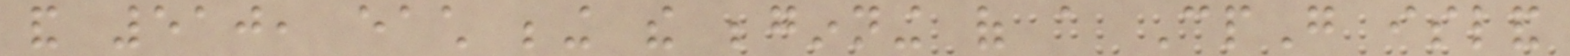and 510, each being the beginning of a CpG island
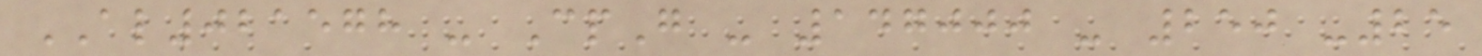AL021578 - CpG - 147000 - 250 -25
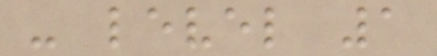- level 1
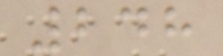248
